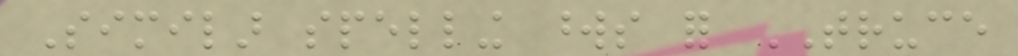Similar spelling words for TRUCE
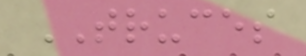TRUCES
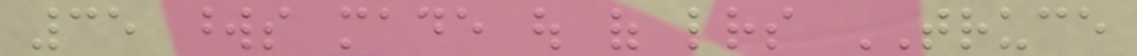35 words made out of letters TRUCE
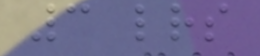3 letters
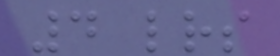4 letters
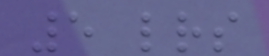5 letters
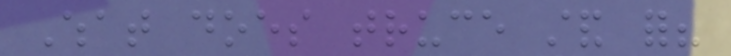What does truce stand for?
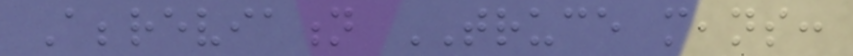Abbreviation TRUCE means:
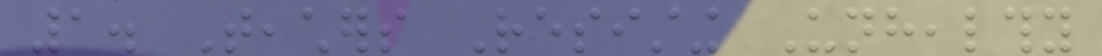1. Teachers Resisting Unhealthy
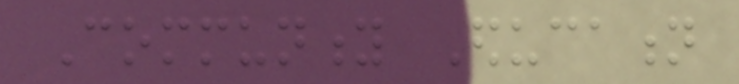Community Education
